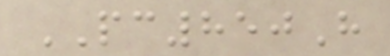PC850H
